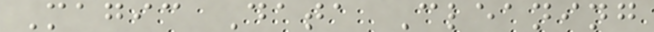Magic Data Cleaning
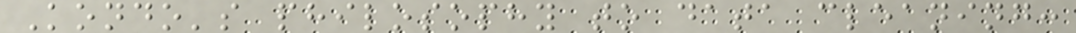Kondo's philosophy to data cleaning:
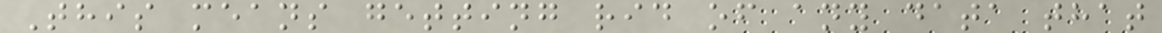This means getting rid of any data that
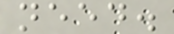need.
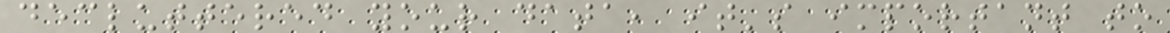decluttered your data, it's important to
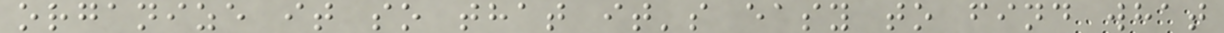organize it so that it's easy to find what
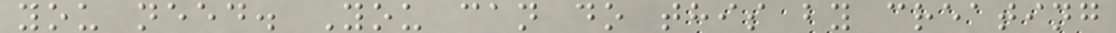you need. You can do this by creating
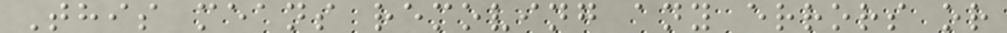This means removing any errors or
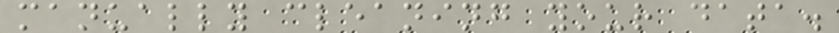manually cleaning your data.
